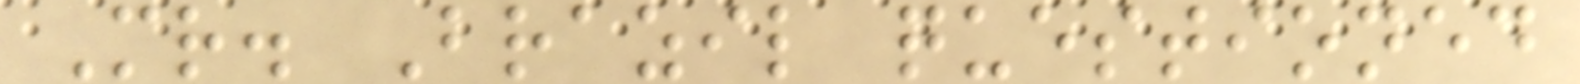Mr. Brazil questioned
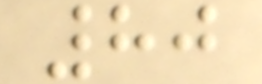80
